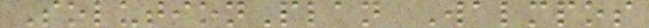SolutionPlan Walmpos
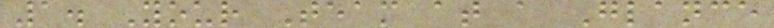1. Your Team at a Glance
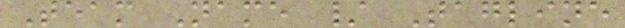Team Name / Tagline
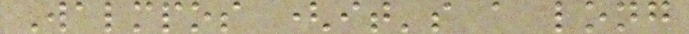Walmpos (it's a long
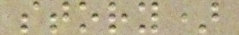story)
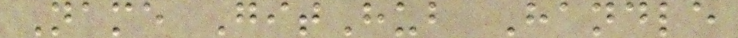Name GitHub Handle
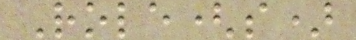Role(s)
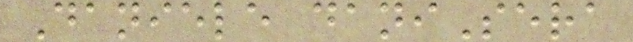Daniele daniSera
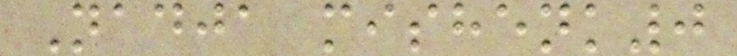Nadja mishenk0
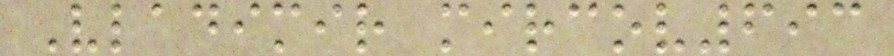Vladimir mircov693
